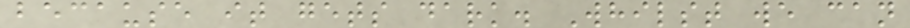because it gets dark. Whilst we can
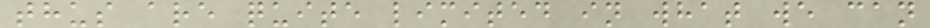thus are quite limited in what we can
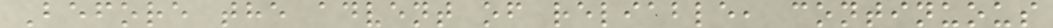Before the advent of reliable, continuous
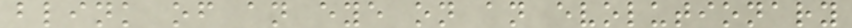blink of an eye on an evolutionary
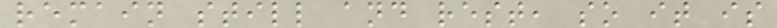remain still and rest, so it is
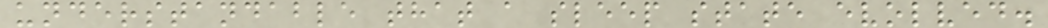understandable that a sleep state evolved.
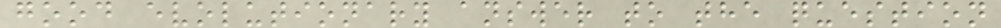good evolutionary answer to the question
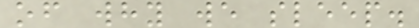of why we sleep.
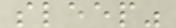sleep"
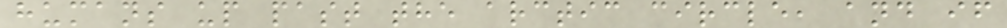humans up past the arctic circle, and if
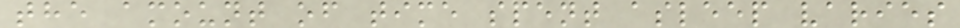the amount of time spent asleep varies
